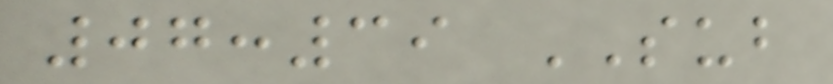07:39 SUB
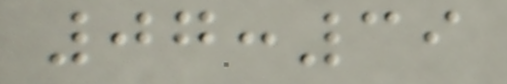07:39
